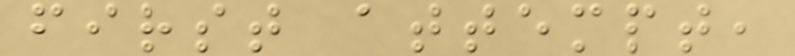first attempt,
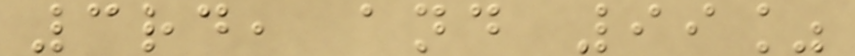3rd, and 99%
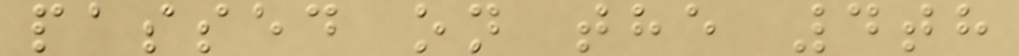passed on the 4th
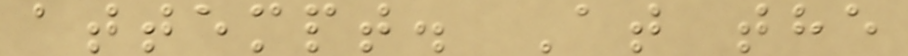attempt. At the
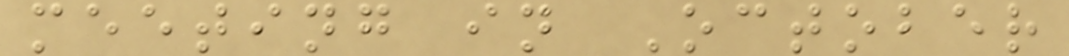meeting in October
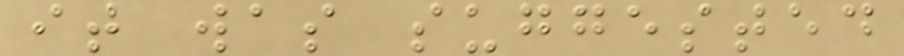it was suggested
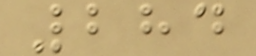284
